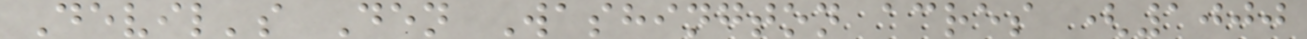Devil's Den Washington acres (1000
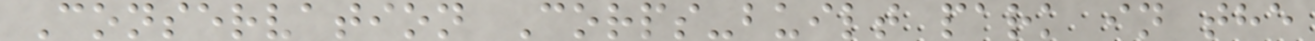Conservation Corps-built park in the
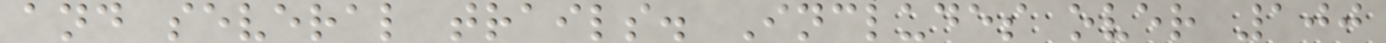and several trails. Includes over 100
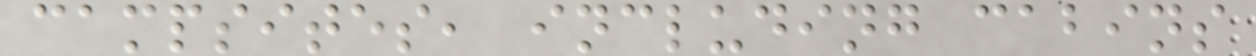campsites, including cabins
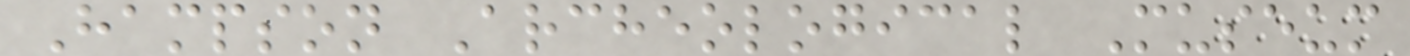Hampson Archeological Museum
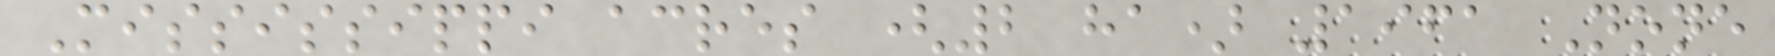Mississippi acres (2 ha) 1961 None
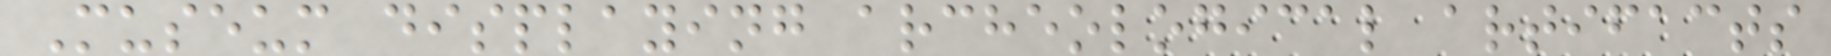Museum displaying archeological artifacts
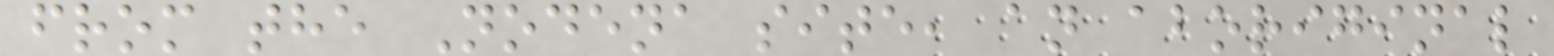from the Nodena site, an aboriginal
